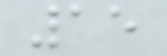15
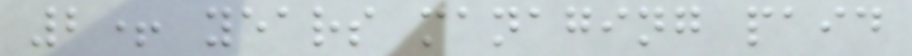2+ years managing paid
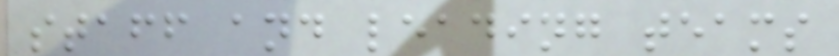staff and leading teams
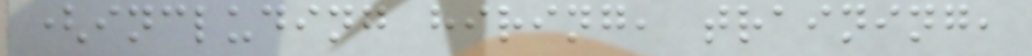(including hiring, training,
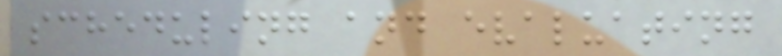scheduling and evaluating
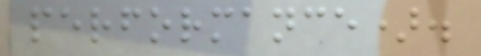performance).
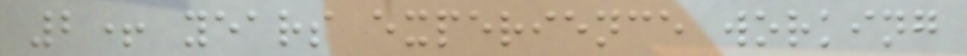2+ years experience working
